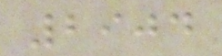2904
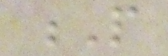P
